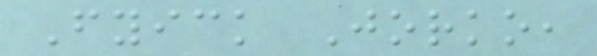Fyick Jorko,
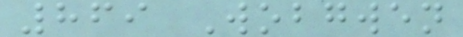869 Wobgwen
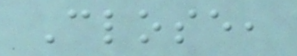Close,
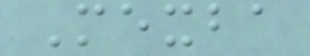Mexba
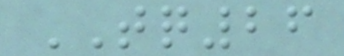TQ26
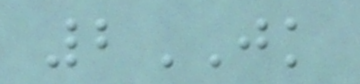2JK
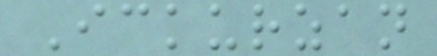Ickurzan
